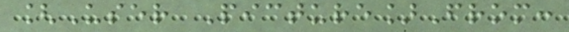[User Picture]From:
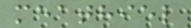meathiel
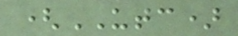(UTC)
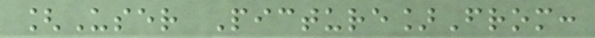[User Picture]From:
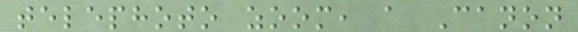telephoto zoom, a Canon
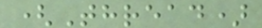(Thread)
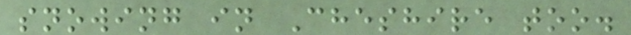snowing in Cheshire too.
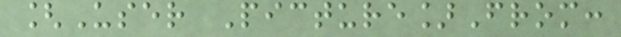[User Picture]From:
